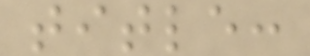title:
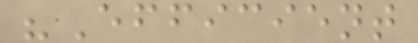"Efficient
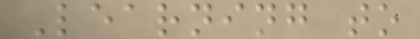Learning to
